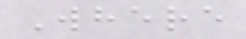Where
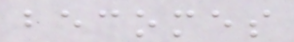becomes
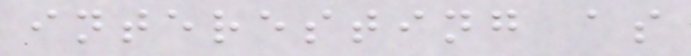interesting as
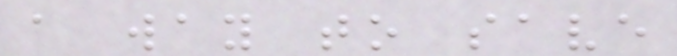a way to save
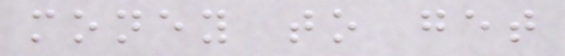money to get
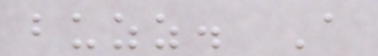buzz. A
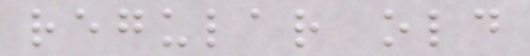regular old
